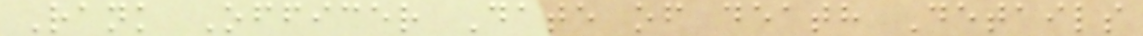Rank Officer Date of death Details
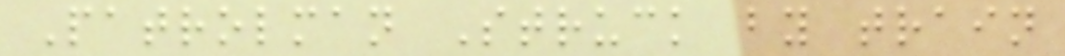Patrolman Struck by train
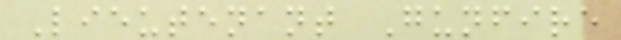Lieutenant Gunfire
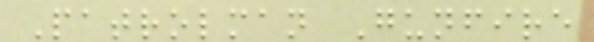Patrolman Gunfire
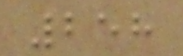258
